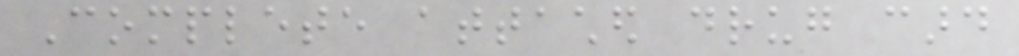Complete attached drug card
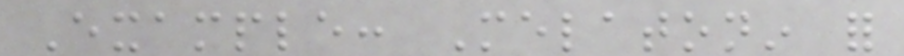Example: Melatonin for
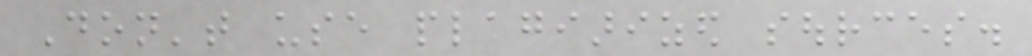Don't use plagiarized sources.
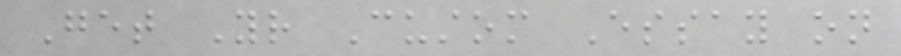Get Your Custom Essay on
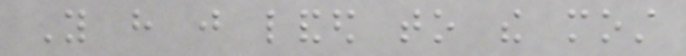You have just landed to the most
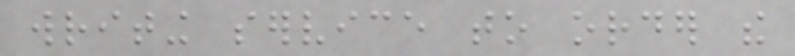writing service to order the
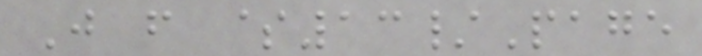Just from $13/Page
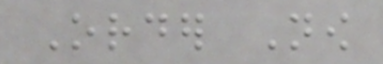Order Now
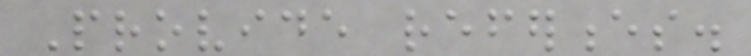Provide references.
